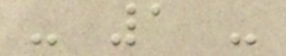- 1 -
